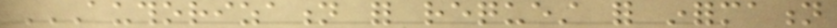AUTHORIZATION FOR REQUEST FOR INFORMATION
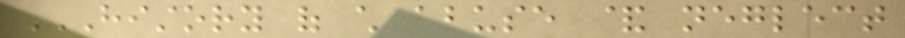HISTORY OF CHILD ABUSE & NEGLECT
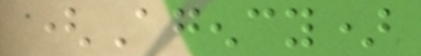(Agency)
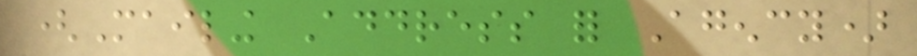(Mailing Address for Agency)
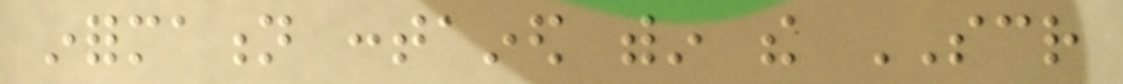information contained within the SCR
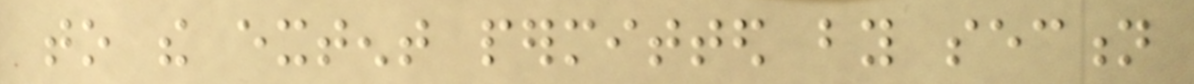to the extent permitted by section
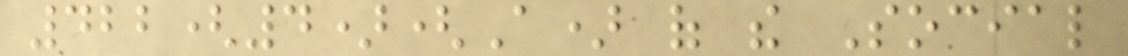422(4)(A) of the Social
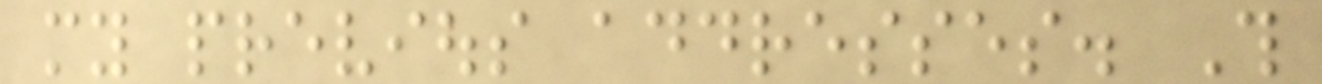my previous addresses. This
